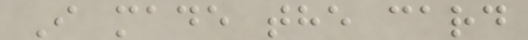I made the card
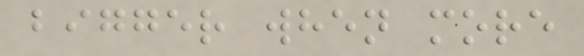bigger when more
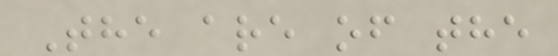The are of the
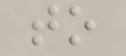to
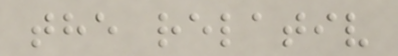the relativ
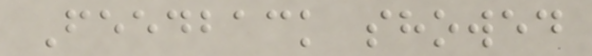Feedback showed
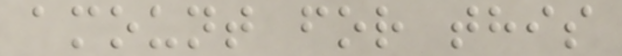amount for this
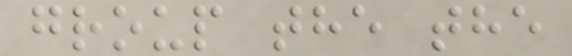group the the
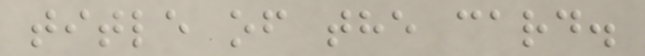title of the card.
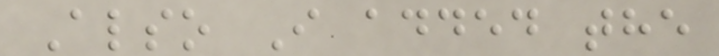Also I added the
